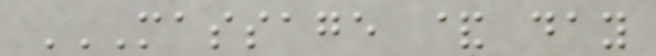MASSAGE & DAY
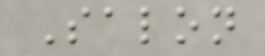Salon
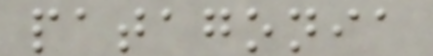patagonia
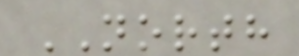NORTH
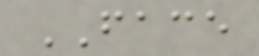FACE
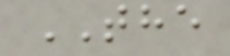THE
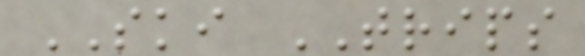SKI TRIPS
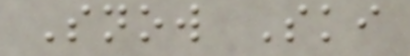Snow Ski
